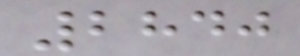2840
